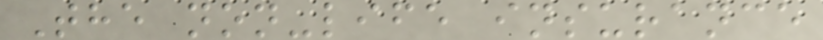The non-life insurance
